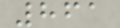861
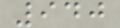940
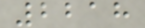2218
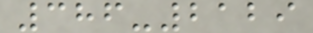386-2129
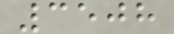3508
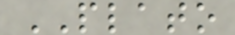PLATO
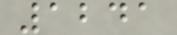1241
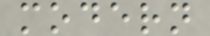modern
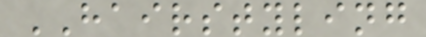HAIRSTYLING
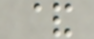&
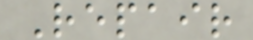Repair
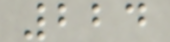224
